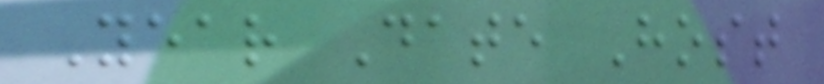Year Date Host
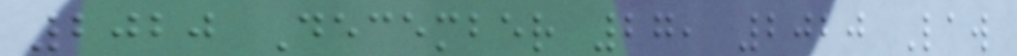2020 December 27, 2020 Law
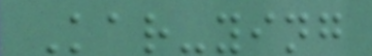Kar-ying
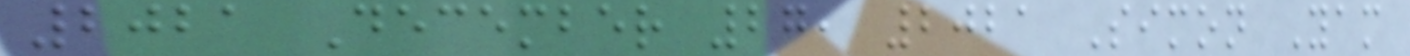2021 December 27, 2021 Simon Yam
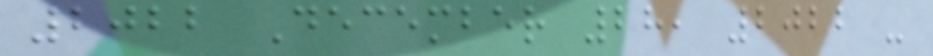2022 December 28, 2022 -
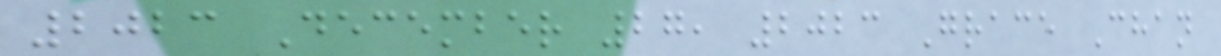2023 December 27, 2023 Grace Chan
